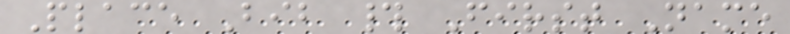Place Bib # First Name
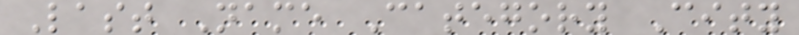Last Name Category City
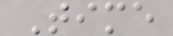Time
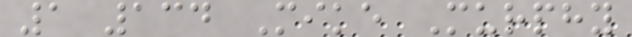1 134 Mike Murphy
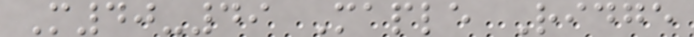M40-49 Maple Ridge
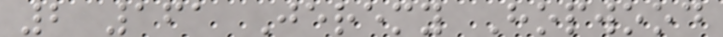2 161 Jeremy Hopwood
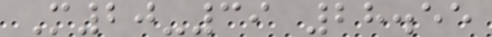M20-39 28.55
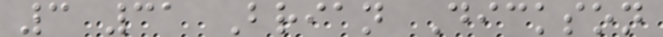3 31 Brian Dickson
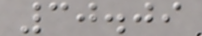30.09
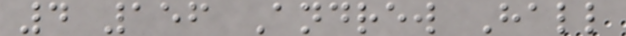4 156 Andrew Hall
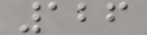126
